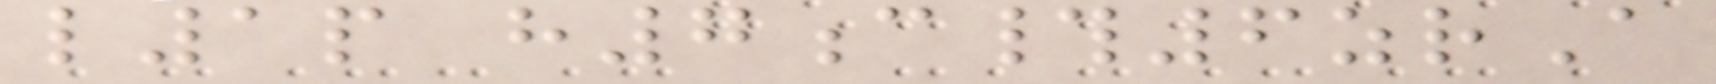l1p h7c#6zrA
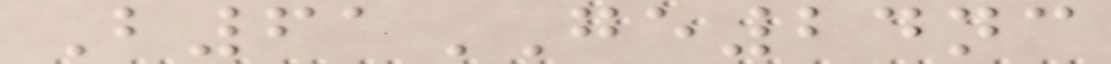B61GE24nc
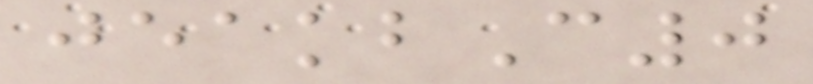jeakbC0
